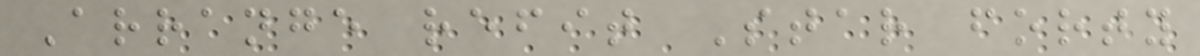Arrange refit Star forty
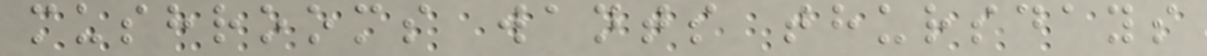mushrooms wants thursdays
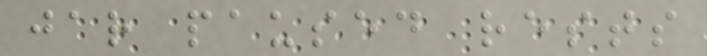jar paused rests
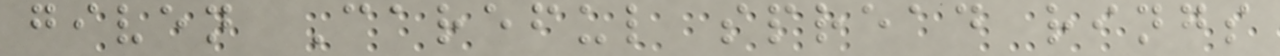given Careful spread rings
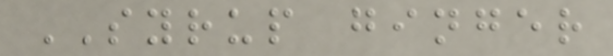SYRUP ginger
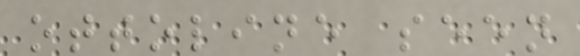ottoline seen
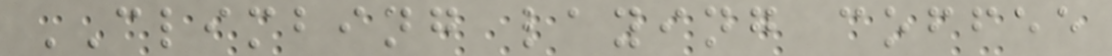CLIMBING laying coffee
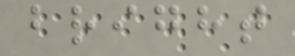bright
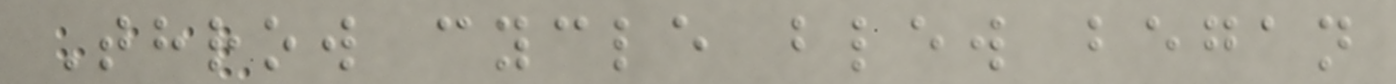Throw cycle blew began
